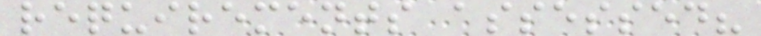requirements assessed?
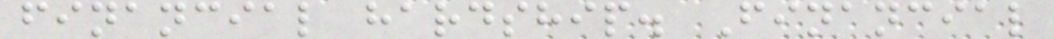financial hardship. Financial
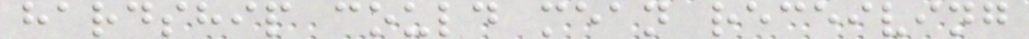hardship could mean receiving
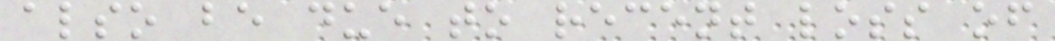also be due to recent loss of
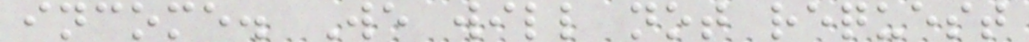income. We will not request
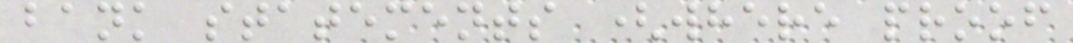bank statements (where proof
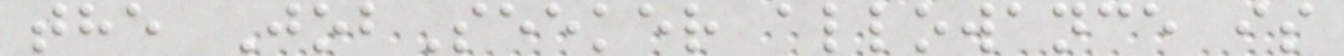the JobSeeker allowance is
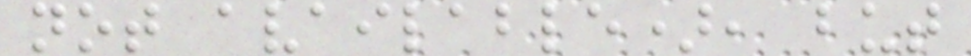not available), but
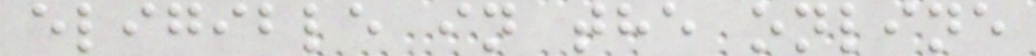eligible in the online
